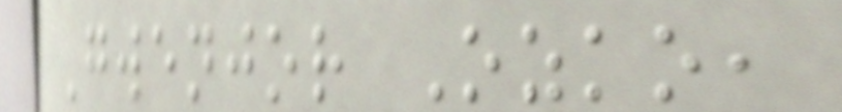Gwenjor Ozko,
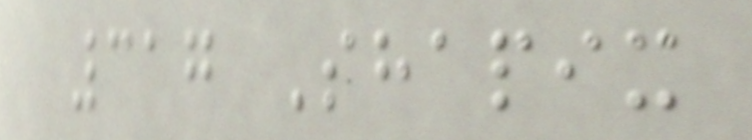317 Shapix
